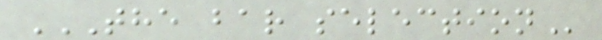THE BAR SELECTION
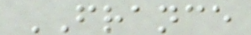FRANCE
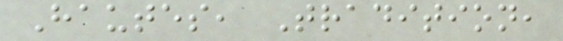Hautes, Tradition,
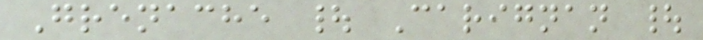Grenache | Carignan |
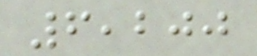6,200
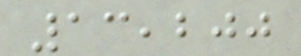13,200
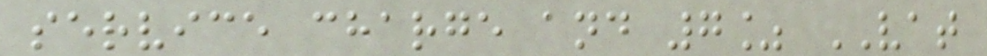service charge and 7% VAT
